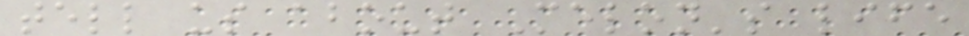tell us about Melon's life
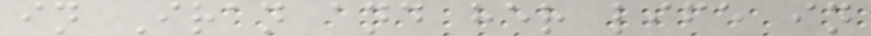in Iran and her life in
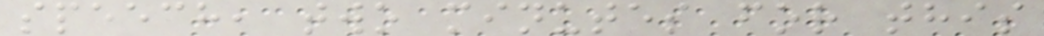speech, two minutes for this
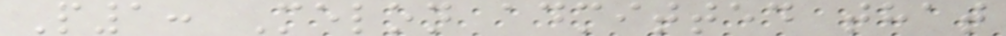P1: Melon admitted that
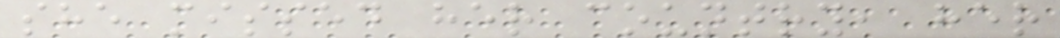she missed her country, her
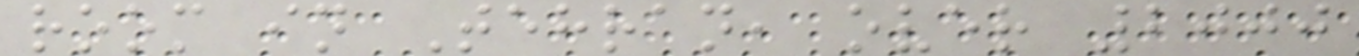room in Tehran, over 2000
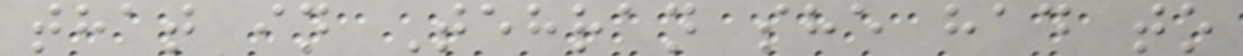that in Tehran she had to
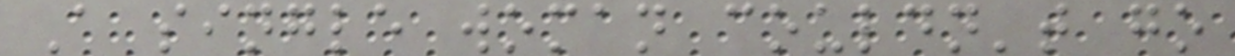A single woman couldn't go
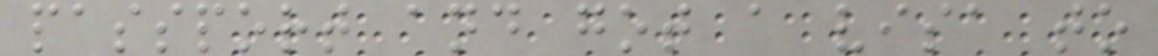passport and got a visa to
